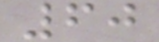60
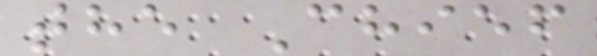the Chief
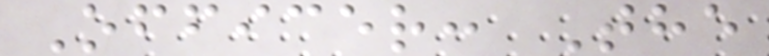Officer: The
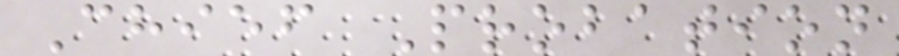Chief Probation
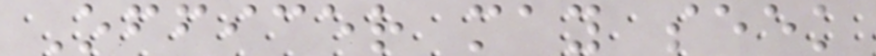Officer may seek
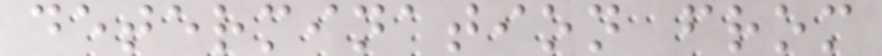determination from
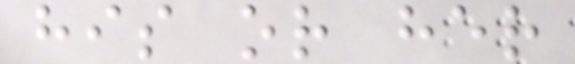his or her
